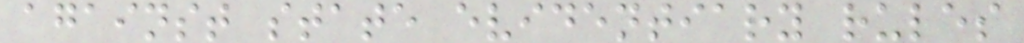against state evidentiary rules
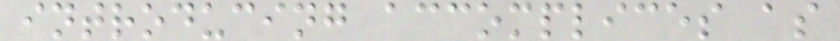introducing accomplices as
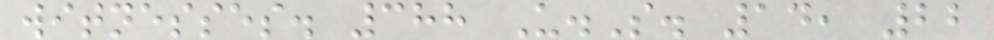witnesses. 388 U.S. 14, 22
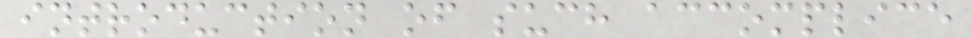introduction of such accomplice
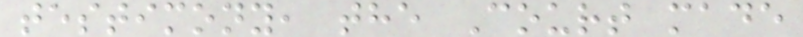testimony, the Court made
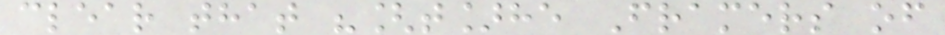clear that "[t]he Framers of
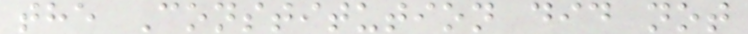the Constitution did not
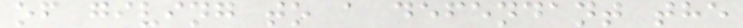of giving to a defendant the
